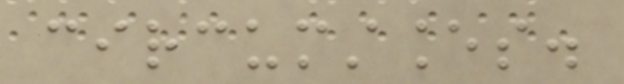circumstances.
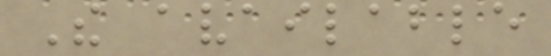The available
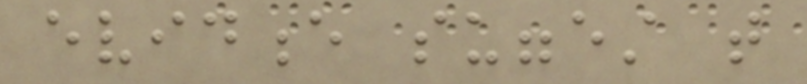evidence suggest that
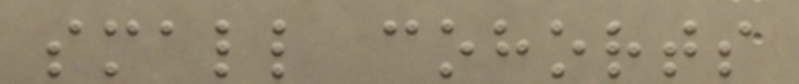small cohorts
